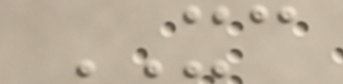XC
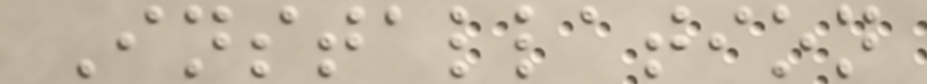Installation
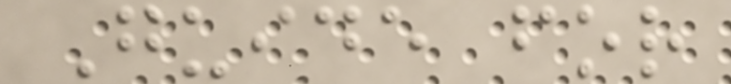Guide for
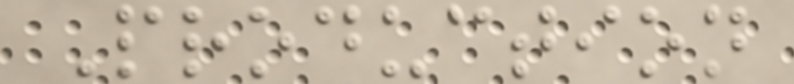Production
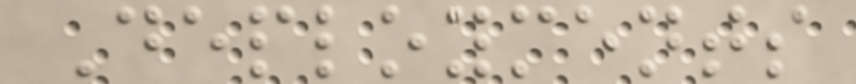Deployments
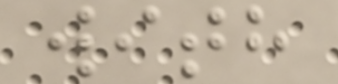with
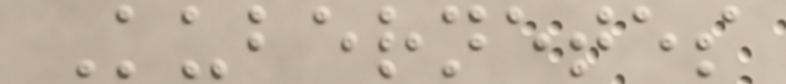Kubernetes
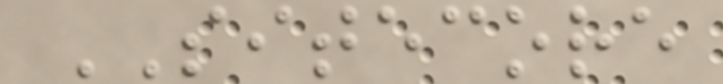SITECORE
